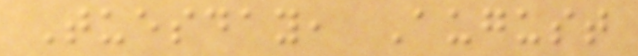Tuesday, August
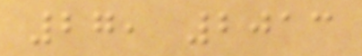27, 2013
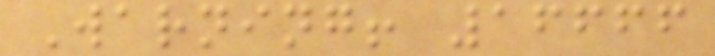Warning! 16666
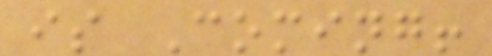is Coming!
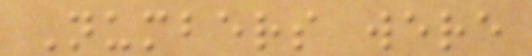Numbers were
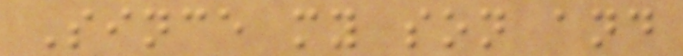Since my son and
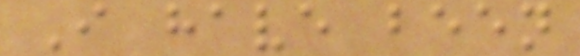I have been
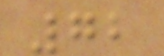72
